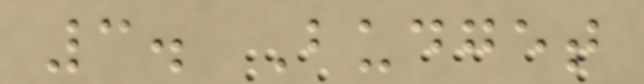3. Budget
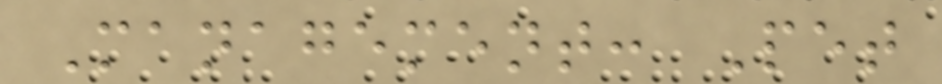Management: Pet
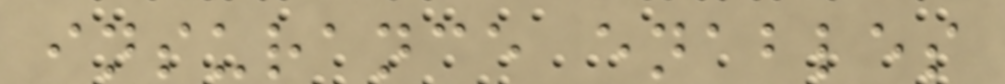insurance enables
